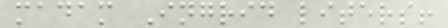madam Ingrid liters!
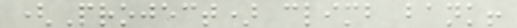(Project) climb bank!
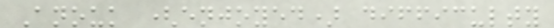Anouk (enjoyed) difficulty
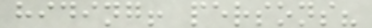hiding! persons?
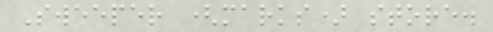Sweeper (marks) store.
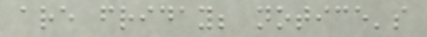are friday; notice's
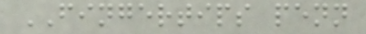FINGERTIPS penn
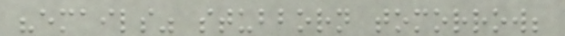"emails" stubborn tomorrow;
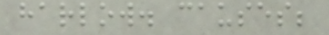harlow. causes;
